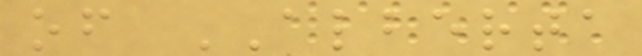of ALBERTA
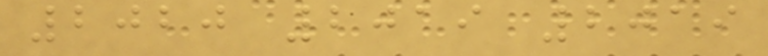2020 2019 2019
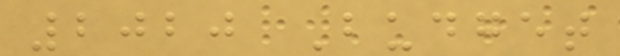2020 Budget
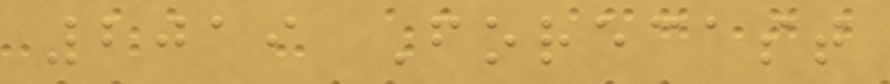2019 Forecast
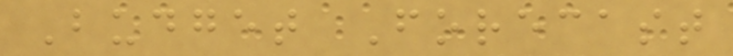Budget Forecast
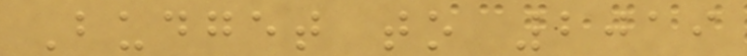Budget to 2019
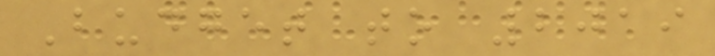Budget to 2019
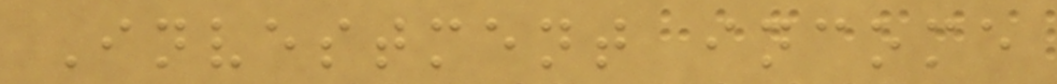Investment income
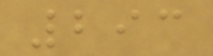293
